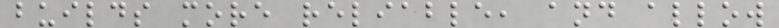builds more reliable, and allow
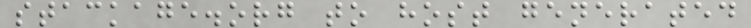stackage.org to host generated
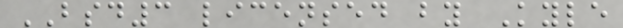BSD3 licensed by Kyle
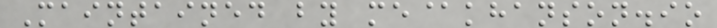Maintained by me@khanson.io
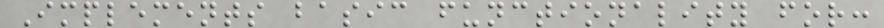Implements basic functionality for:
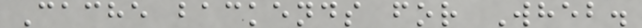Cache backends for Wheb.
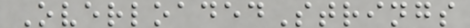OverloadedStrings
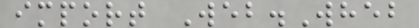import Web.Wheb
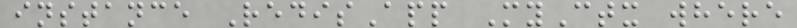instance RedisApp MyCtx where
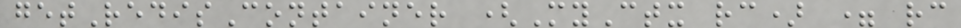getRedisContainer (MyCtx rc) = rc
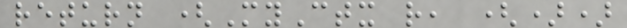return (MyCtx r, ())
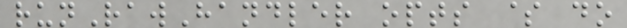runRawHandler opts $ do
